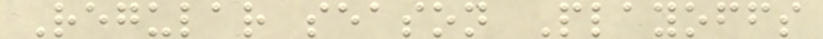Regular season Playoffs
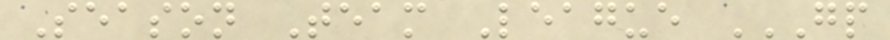Season Team League GP
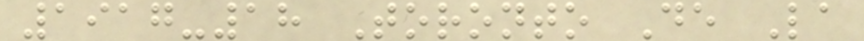1917-18 Toronto De La
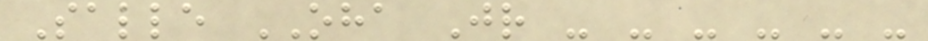Salle OHA Jr - - - - - -
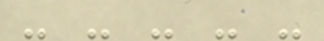- - - - -
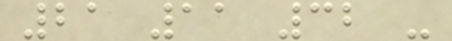21 11 32 -
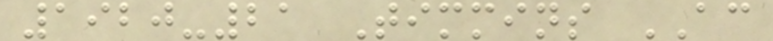1920-21 Timmins AC
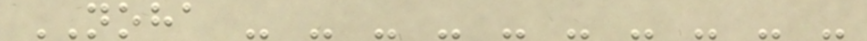NOHA - - - - - - - - - -
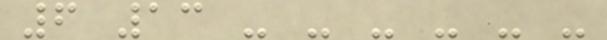6 13 - - - - - -
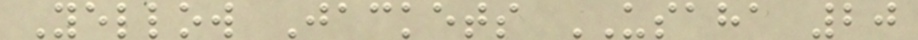Yellow Jackets USAHA 20
